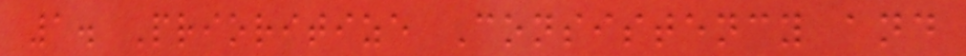1. Prioritize Consistency and
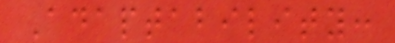Adaptability:
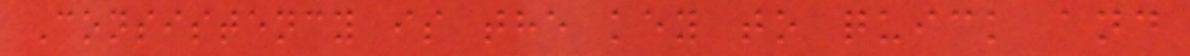Consistency is the key to quick and
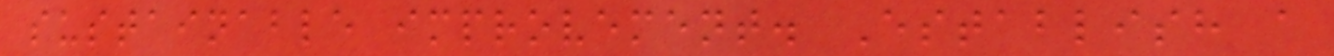sustainable improvement. Establish a
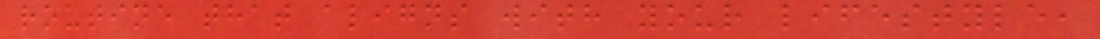routine that aligns with your lifestyle,
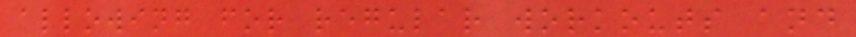allowing for regular workouts and
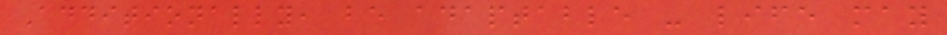Additionally, be adaptable - life may
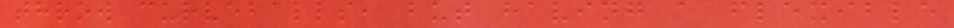throw curveballs, but having a flexible
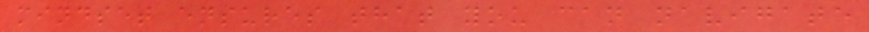mindset ensures that you can navigate
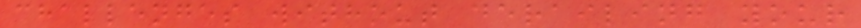challenges without derailing your
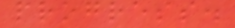progress.
